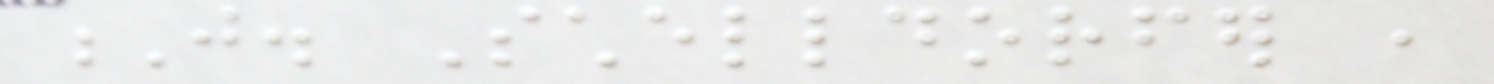J. Schelldorfer ,
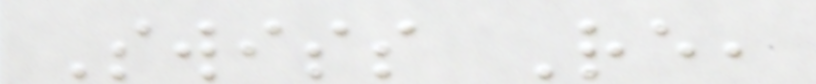Swiss Re,
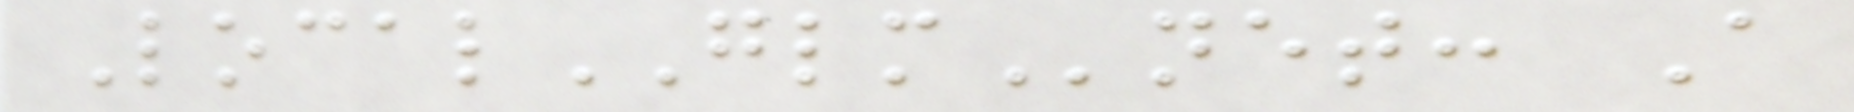LocalGLMnet: A
